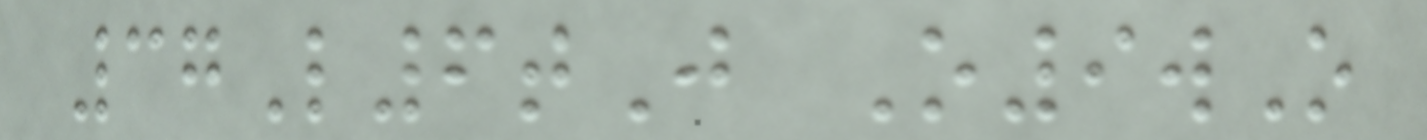37L6tJ O9wO
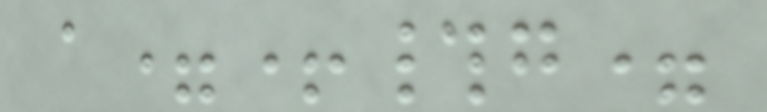a=+#g=
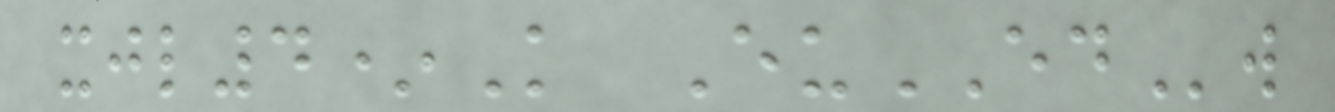xjl4*K EuEDw
